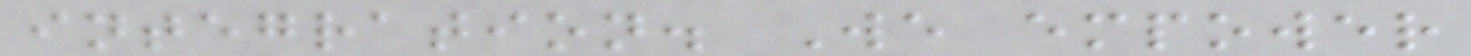integration. We empower
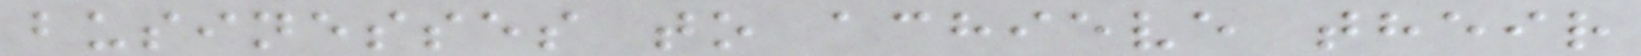businesses to achieve their
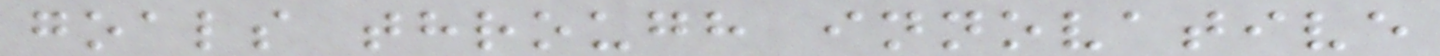goals through innovative
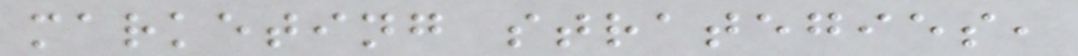marketing strategies,
